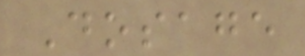Dosage
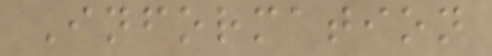Information
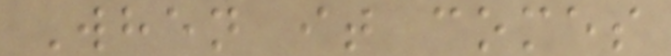When it comes
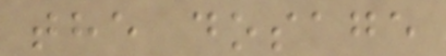the dosage
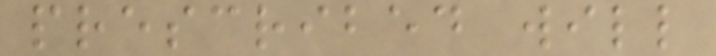prescribed will
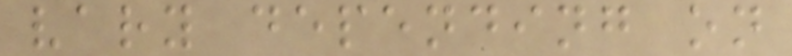vary depending on
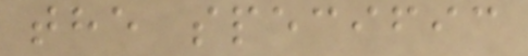the specific
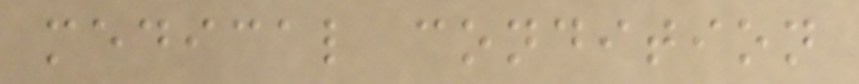medical condition
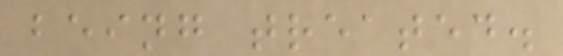being treated.
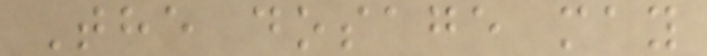The dosage may
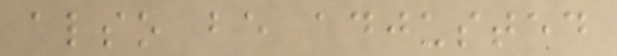also be adjusted
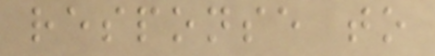response to
